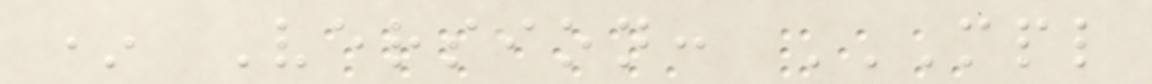* Version: MPL
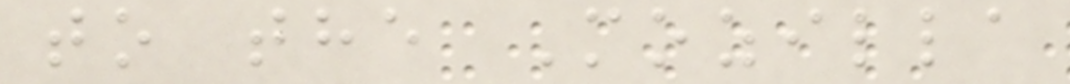to the Mozilla
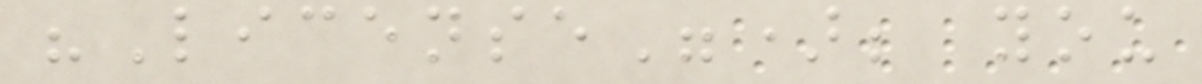"License"); you
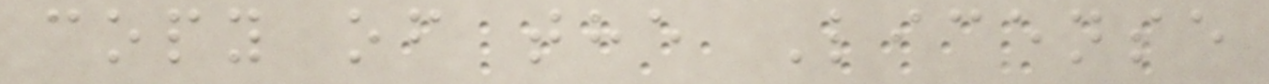copy of the License
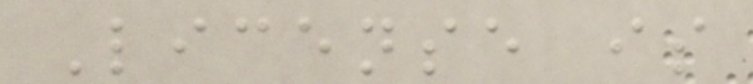License is
